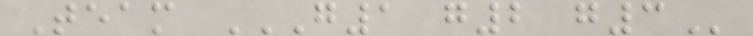Team G1 G2 G3
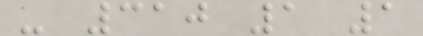- 310 1 1
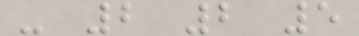- 2 2 5
